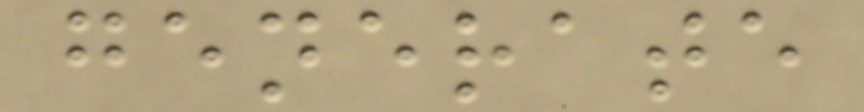generate
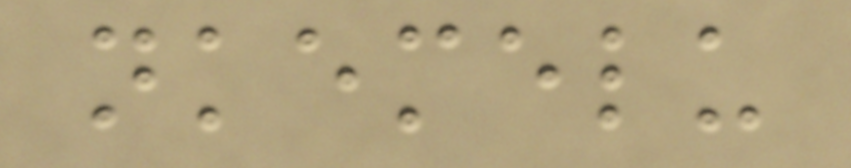nkemelu
